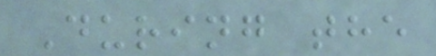During the
